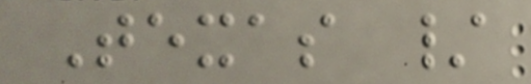Texas /
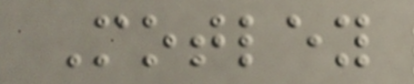Motley
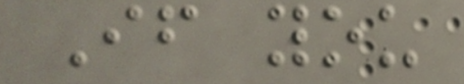If you
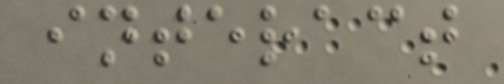interact
